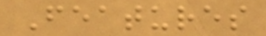Features
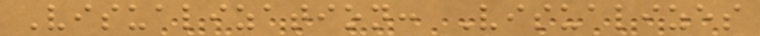Visualization: Visualizes
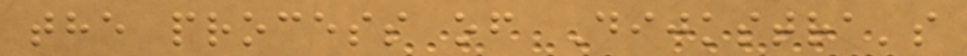the process of Dijkstra's
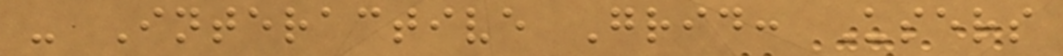- Interactive Grid: Users
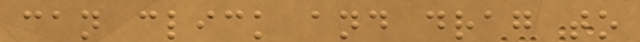can click and drag to
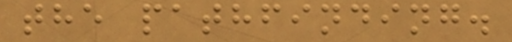the pathfinding.
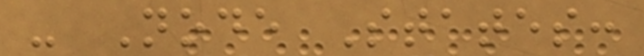- Node States:
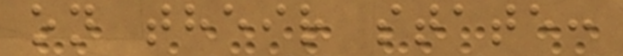on their state:
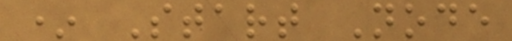* Start Node
